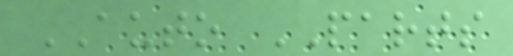AUTO PARTS
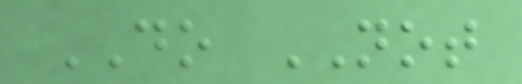DO NOT
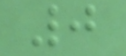0
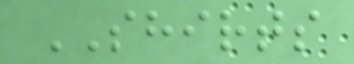SHIRTS
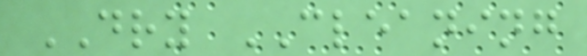DRY CLEANING
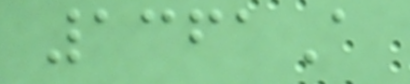1361A
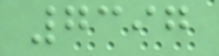7397
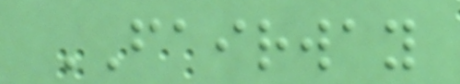FAIRWAY
